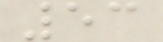53
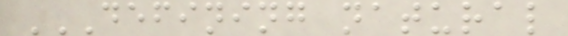DEFINING NATURAL
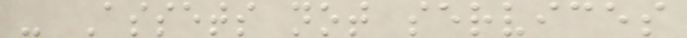- Assets not services
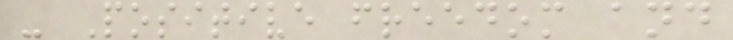- Positive freedom and
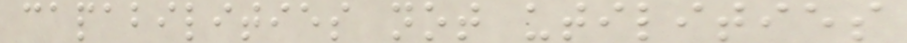capabilities not utilities
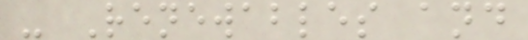- Renewables and
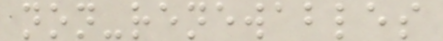non-renewables
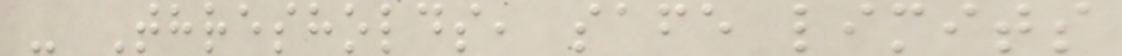- Thresholds, safe limits
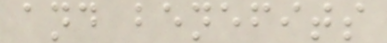and benefits
